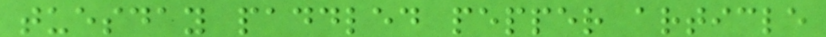tuesday paddled pepper article
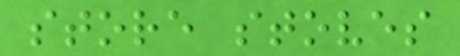store stoves
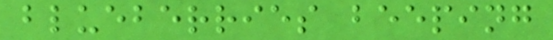blueberries beeping
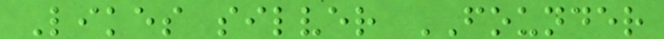Likes silver FOUNDER
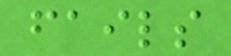fails
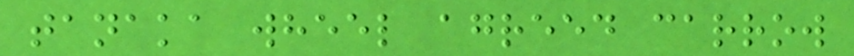tanaka wheel agreed carrow
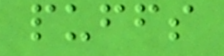puffs
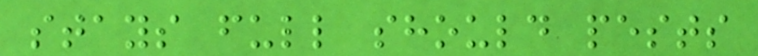stays full should pests
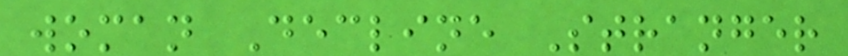woman Decline Stranger
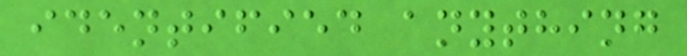identified anything
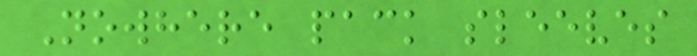Nowhere pack sleeves
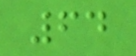64
